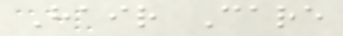Hair Care
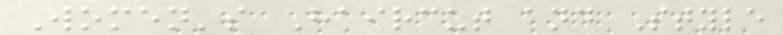Women's Haircut and Style
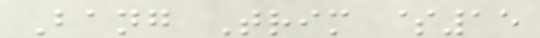Bang Trim $15
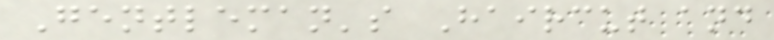Gentleman's Haircut and
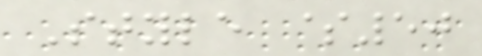Style $50
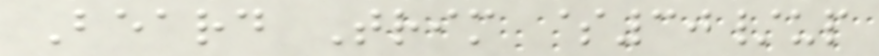Beard Trim $30/up
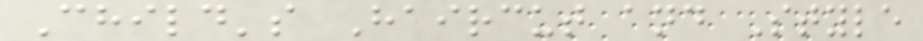Child's Haircut and Style
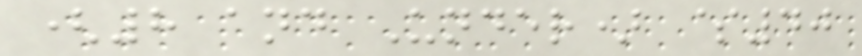(8 and Under) $40
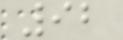92
